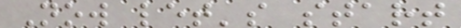Now let's start
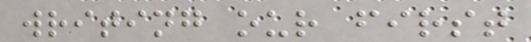writing our first
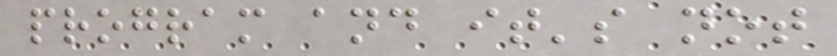program and it's not
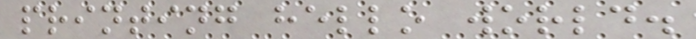printing hello world.
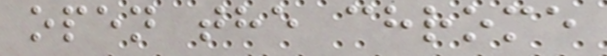open the chrome
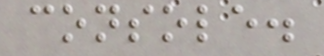console.
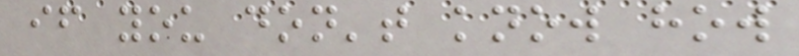if you don't know how
